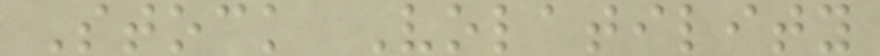Stock Volatility
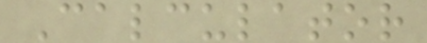Calculator
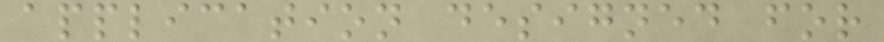application designed for
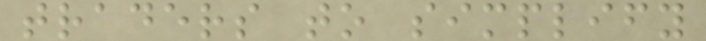traders to simplify
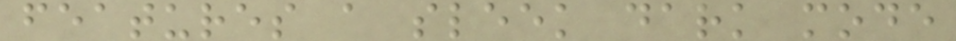features a sleek dark mode
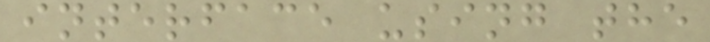interface using the
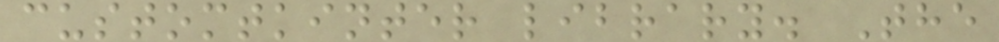customtkinter library. The
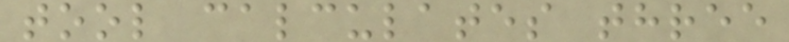tool calculates three
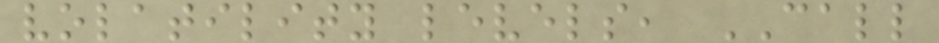volatility levels, CALL
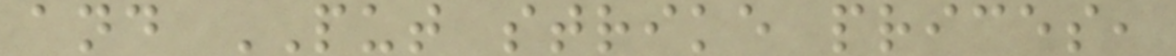and PUT strike prices,
